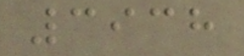3938
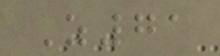Z71
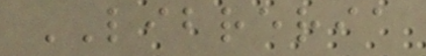LIBRERIA
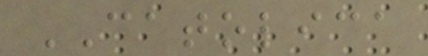CATOLICA
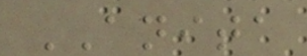ANITA
